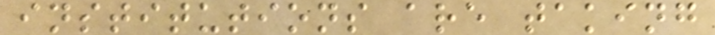institutions are taking
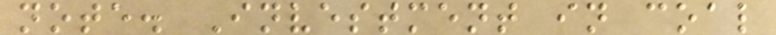note. Investment in coal
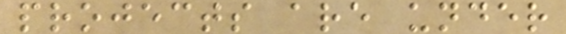projects are under
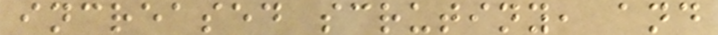increased scrutiny, and
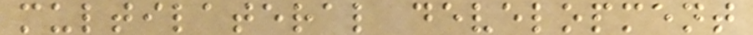multilateral development
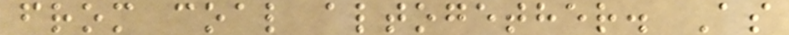from coal altogether. As
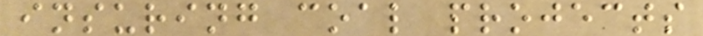insuring coal projects
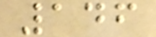146
